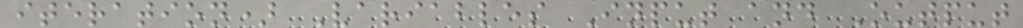iteration) Variables Input and Output
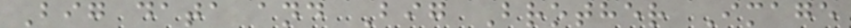Big data and Big Brother Image
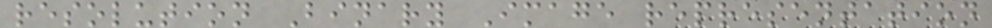resolution Binary Image representation
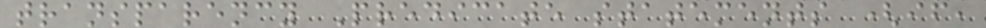transparency Predicate statements (if,
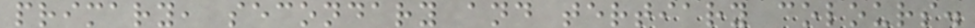primary, secondary and tertiary colours.
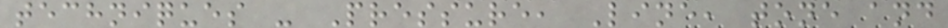techniques - Pressure, Line, tone and
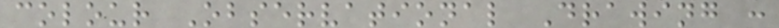colour Observational Drawing :
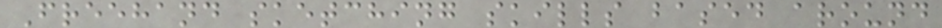Freehand sketching skills based around
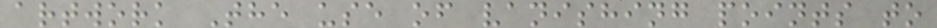artwork The use of vanishing points to
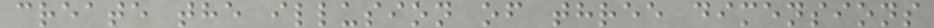create the illusion of three dimensions
